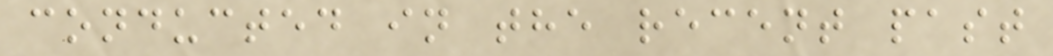conducted in the recent past
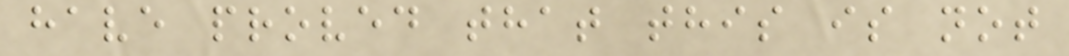have proved that this is not
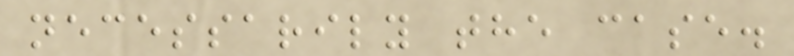necessarily the case.
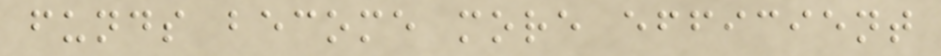funds become more efficient
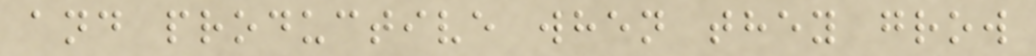and productive when they grow
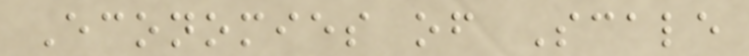Economies of Scale
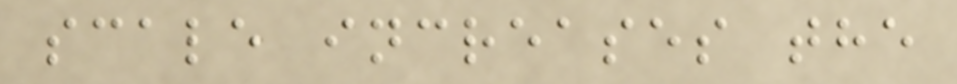scale increases the
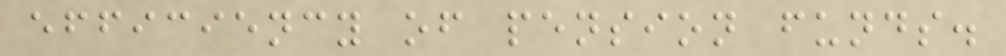efficiency of pension funds.
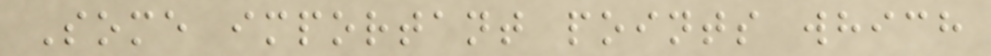Some important points which
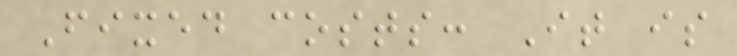Fixed costs: It is
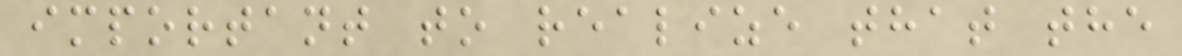important to realize that the
